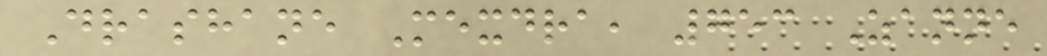Drashane Mexdra, 753 Zanne
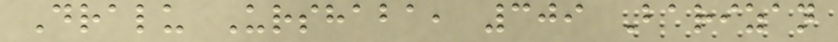Dralu Urshaba, 309 Barizan
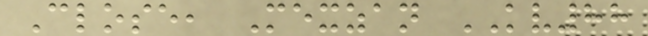Close, Mexzan KV88
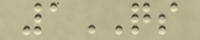1QS
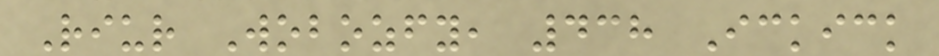Riur Wobozfy, 438 Ickick
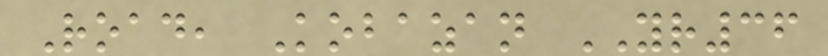Road, Kobazan YR36
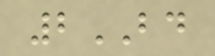2BD
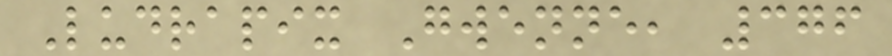Ludrapix Gwenne, 376
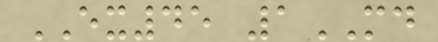EX45 1MD
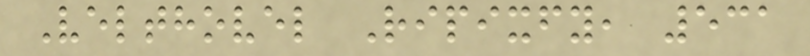Velthovel Ripixfy, 531
